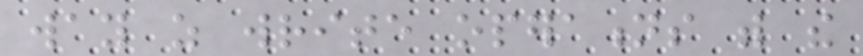way as write operations with the
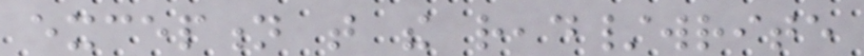exception that the read/write
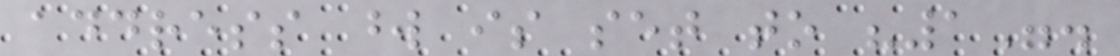address word is set to "1".
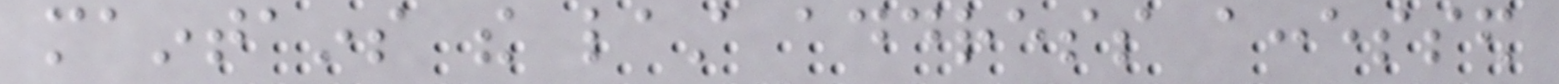maintains the last address accessed
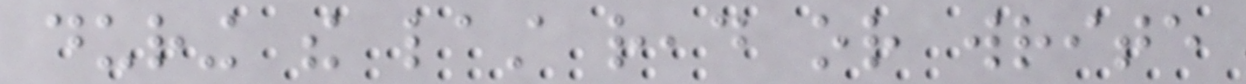during the last read or write
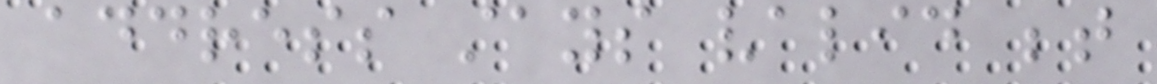address stays valid between
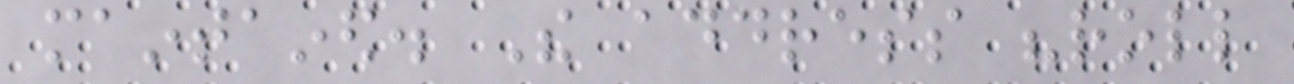maintained. The address "roll
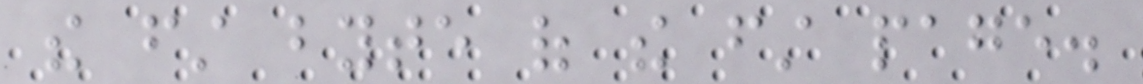the first byte of the first page.
